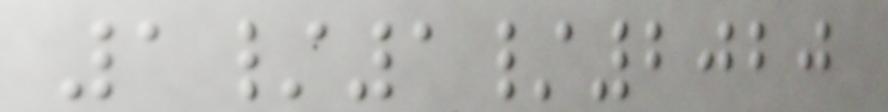1/1/2020
